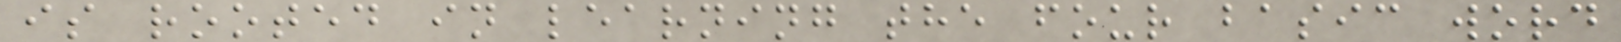is rooted in learning the four basic word
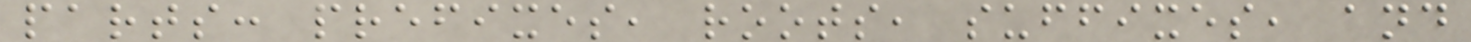parts: prefixes, roots, suffixes, and
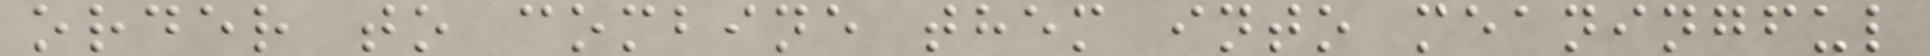order to combine them into meaningful
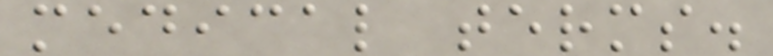medical terms.
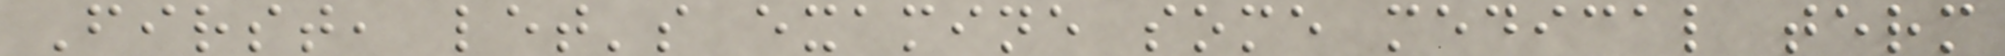First, let's examine some medical term
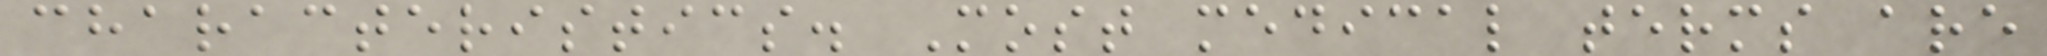characteristics. Most medical terms are
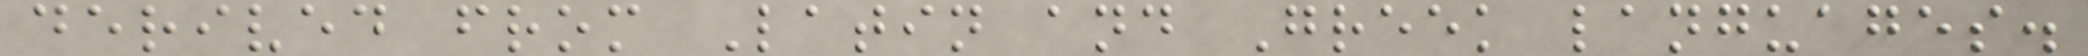derived from Latin and Greek languages.
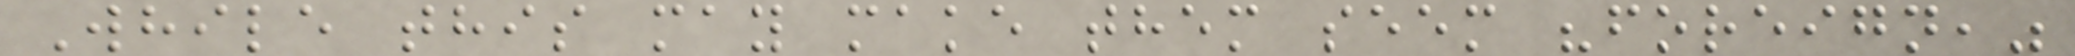While this may make them seem "foreign,"
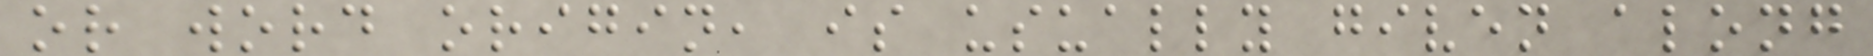or word origin, is usually given along
